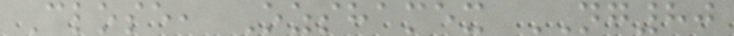Close, Ozshamex NG80
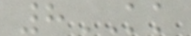8KK
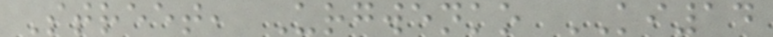Street, Urgwenko KI14
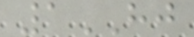1HJ
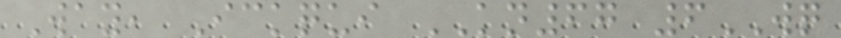Way, Ickqui KN67 6WQ
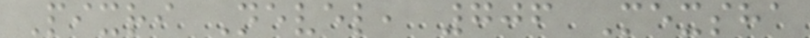Pixri Nevel, 706 Mexsha
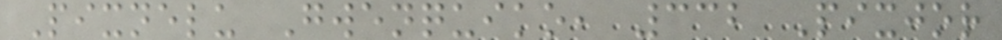Pixnelu Gwenquiko, 332 Pixjor
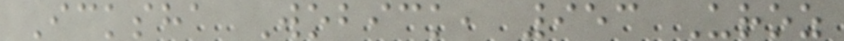Icksha Wobick, 953 Uroz
